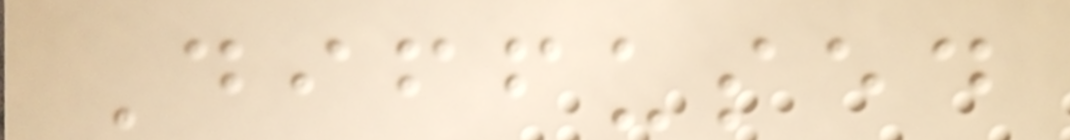Diffused
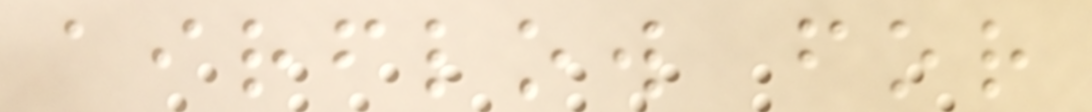airflow for
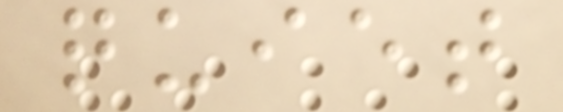quiet
